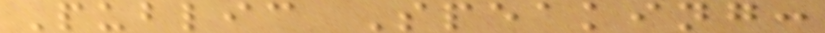Public Speaking:
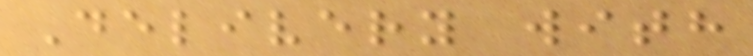Delivery with
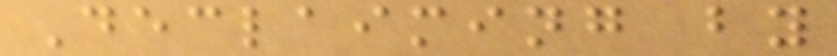Declaiming by
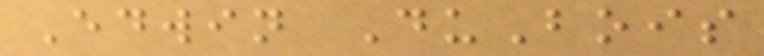Edwin DuBois
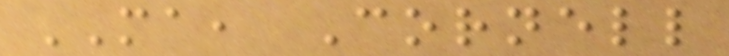MA, Cornell
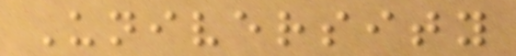University
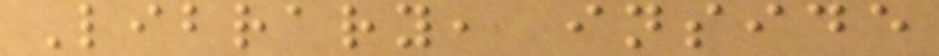Library, inside
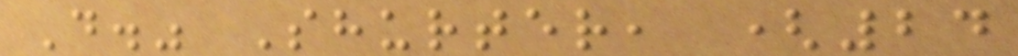D." Shurter, (24
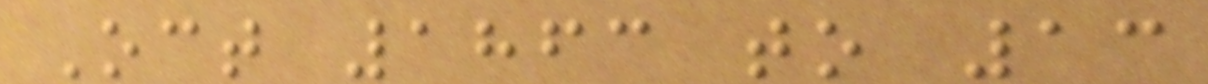Oct 1863 to 13
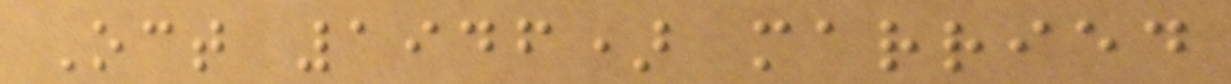Oct 1946) married
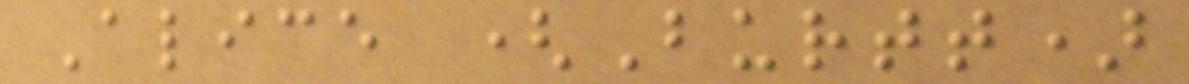Alice (Burtt)
